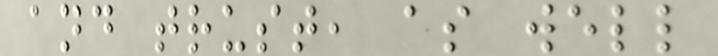and trust, as well
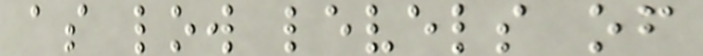as low levels of
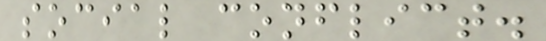social conflict.
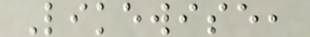Likewise,
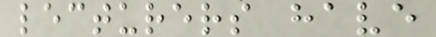lecturers have
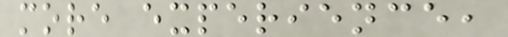more experience,
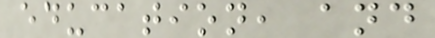education, and
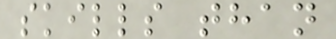skills than
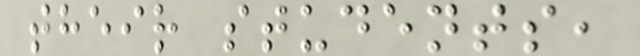their students,
